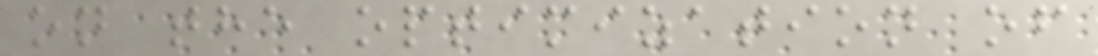on the optimization of
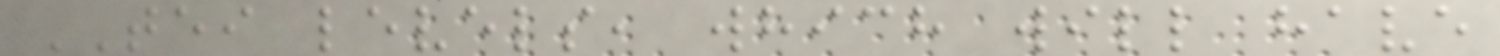TEI levels, which will have
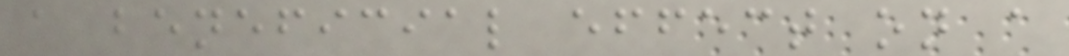a beneficial effect on a
